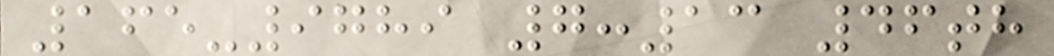165-9789 7:13 46th
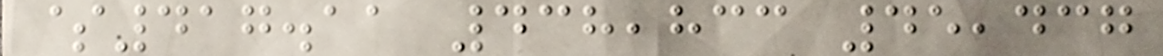$417.11 438,833 45,437
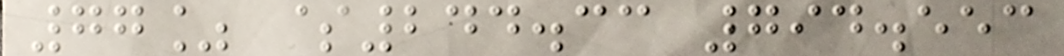77% $244.33 794.553
